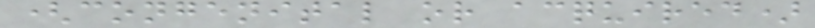(congenital or acquired)
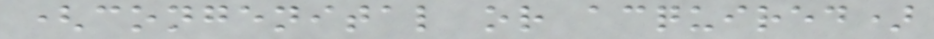(congenital or acquired)
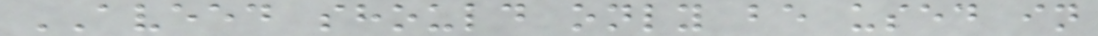AVEED should only be used in
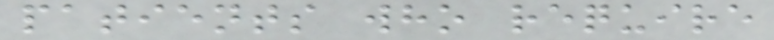patients who require
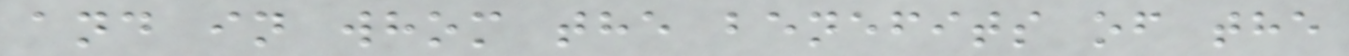and in whom the benefits of the
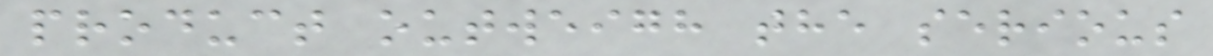product outweigh the serious
